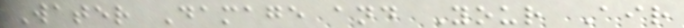Water Damage and Your Air
